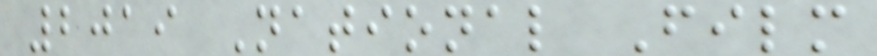2019 National Film
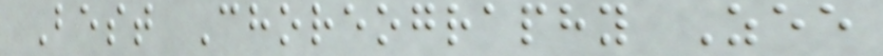Best Choreography Zee
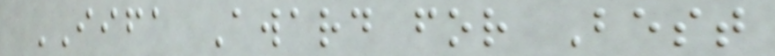IIFA Award for Best
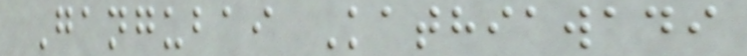Gangubai Kathiawadi
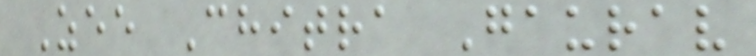Zee Chitra Gaurav
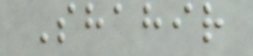Shahir
